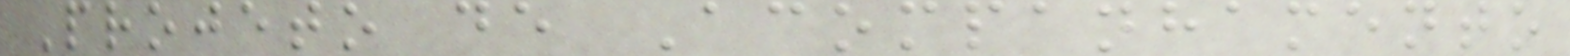Projeto de Acompanhamento
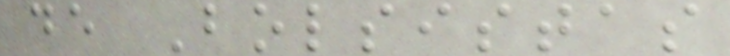de Bolsistas
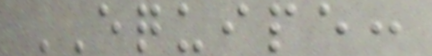EQUIPE:
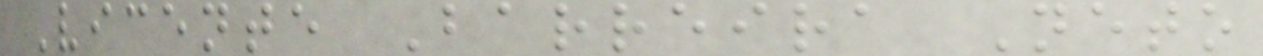Vicente Barreira Neto
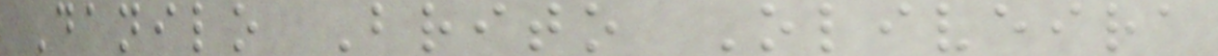Danilo Brito Oliveira
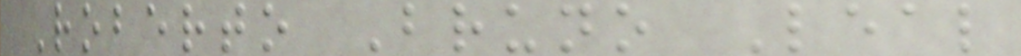Roberto Bruno Leal
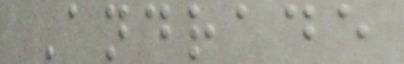Andrade
